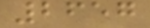2657
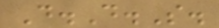D.D.S.
